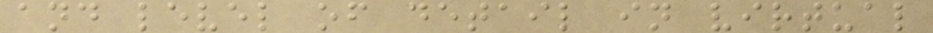and level of detail in virtual
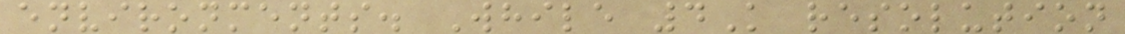environments. While 4K resolution
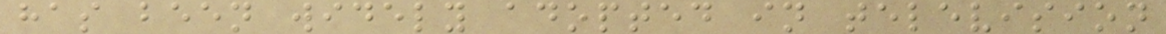has been widely adopted in television
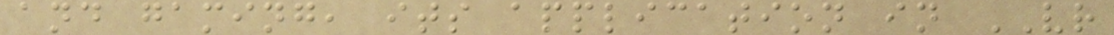and gaming, its application in VR
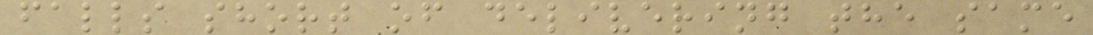falls short of delivering the same
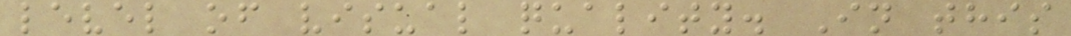level of visual quality. In this
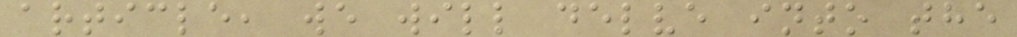article, we will delve into the
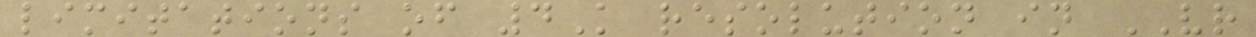limitations of 4K resolution in VR
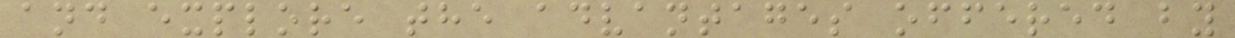and explore the advantages offered by
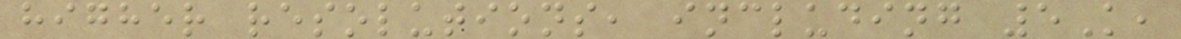higher resolutions, including 5K,
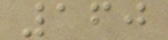160
